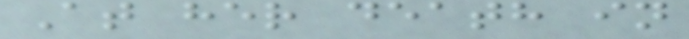At her death in
